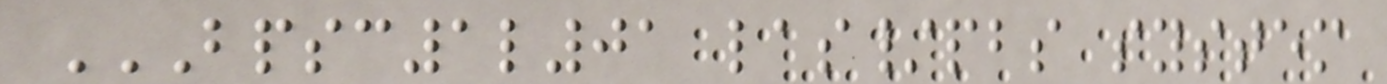BPSC1L01 LAS/PBS SYSTEM
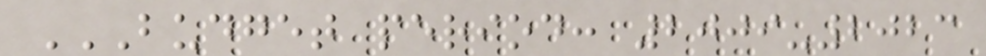BUDGET PERIOD: 2009-2023
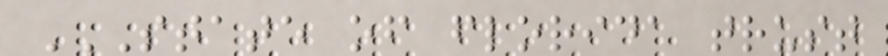STATE OF FLORIDA TRUST
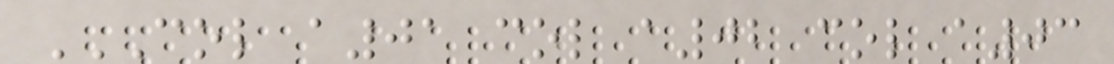COL A01 COL A02 COL A03
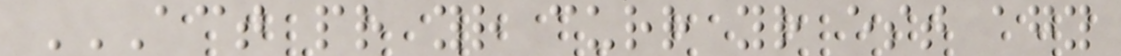ACT PR YR CURR YR EST AGY
